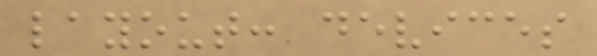layout: devices
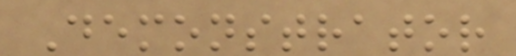Demonstrator
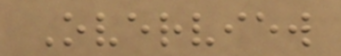Overview
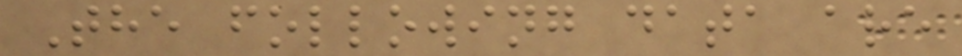The following data are
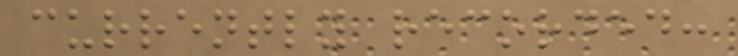currently recorded:
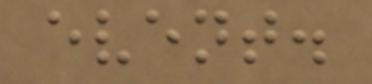event.
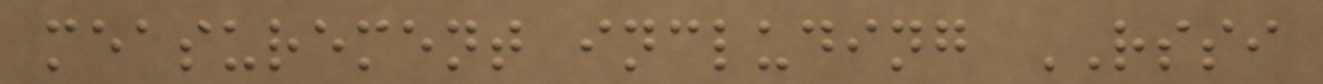measurement including RSSI
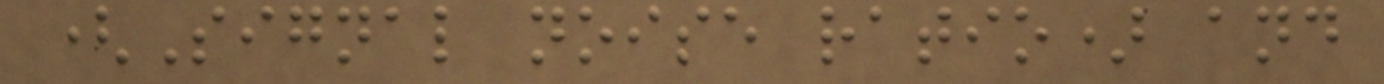(Signal noise ratio) and
